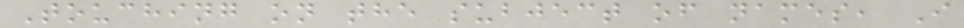Touching on the subject of names, I
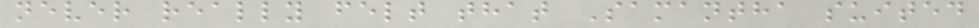never really felt that Samantha suited
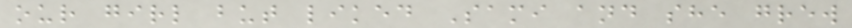our girl but liked Sami and she grew
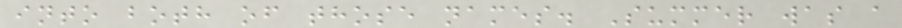into both of those names. Summer was a
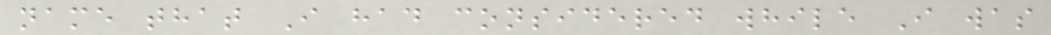name that I had considered while I was
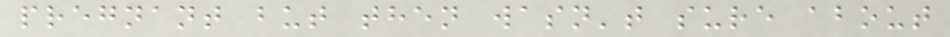pregnant but then wasn't sure about
